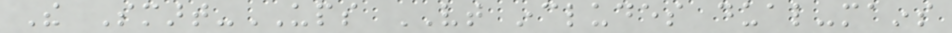The Smart-UPS VT includes dual-mains
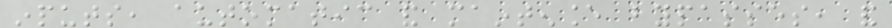inputs, automatic and maintenance bypasses, and
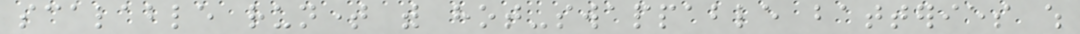scalable runtime with hot-swappable batteries which
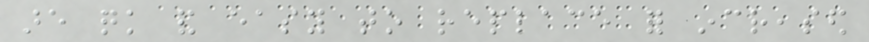are quick and easy to replace for increased
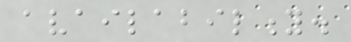availability.
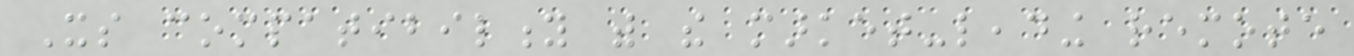Its compatibility with the market-leading remote
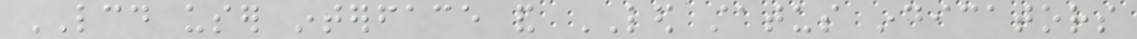LCD user interface and LED status indicators
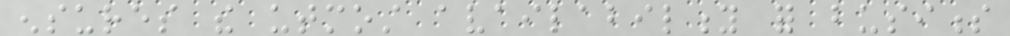ensures the utmost availability for business
